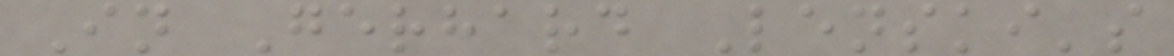In Gerhard Lenski's
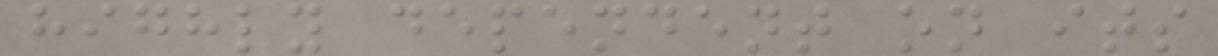highly dependent on its
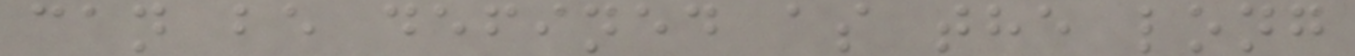can be defined as the long
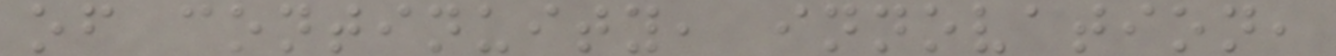of continuity, innovation,
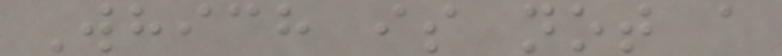Which is not a
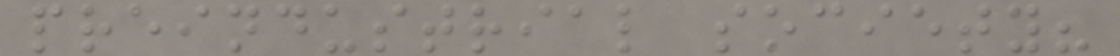preindustrial society?
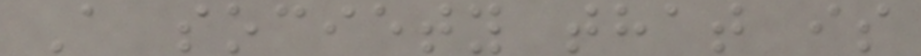A society that is
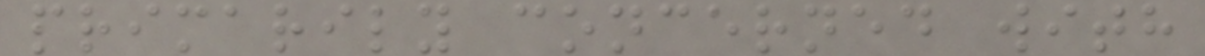primarily concerned with
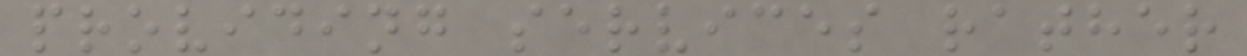providing services rather
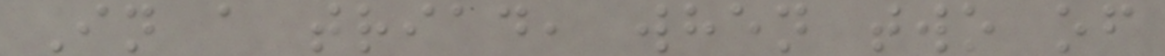In a triad, when two of
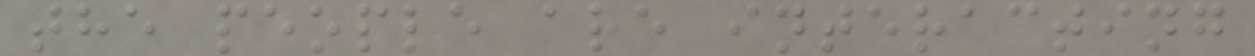the people are interacting
